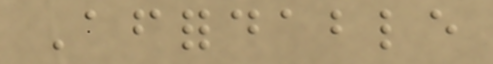Affordable
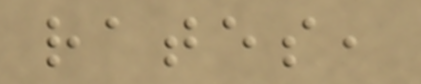rates,
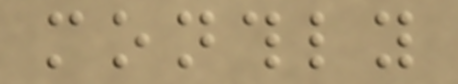monthly
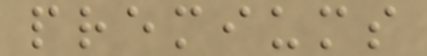premiums
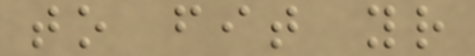to fit your
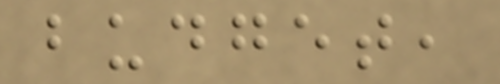budget,
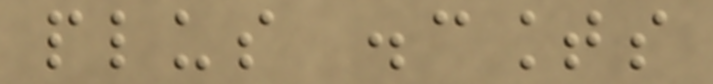plus discounts
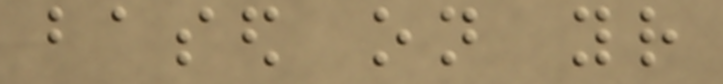based on your
